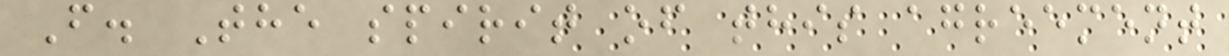F. The spirit of this agreement
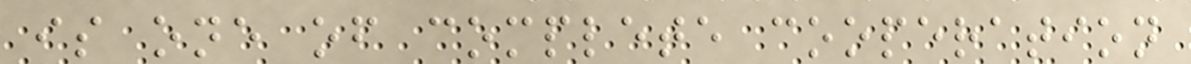is one of complete cooperation
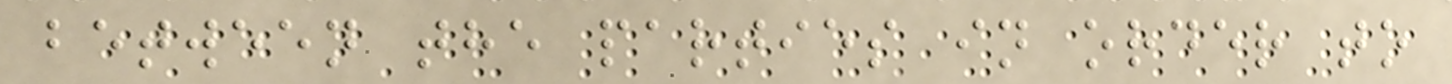between the parties in order to
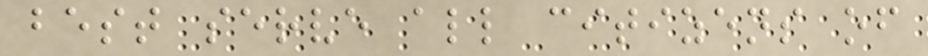best serve all citizens of
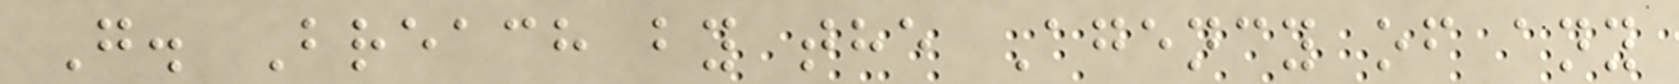G. Breach by the Agency of any
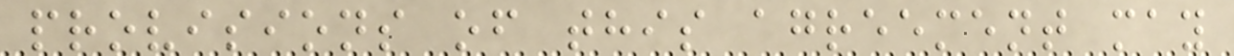provisions of this agreement may
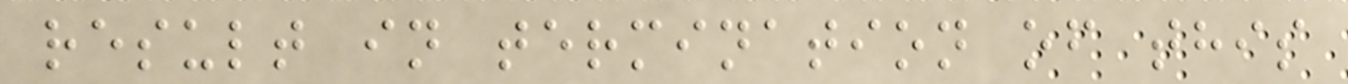result in termination of this
